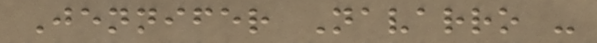Jennifer Navarro -
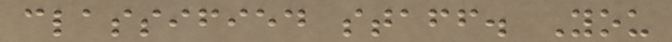classified staff. You
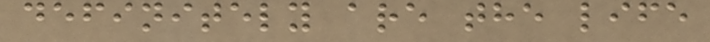definitely are the life
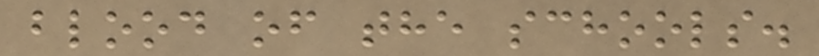blood of the schools.
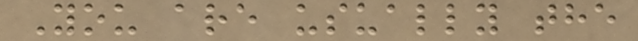You are usually the
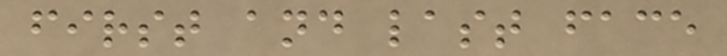first and last face
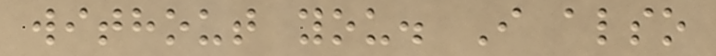without you. I also
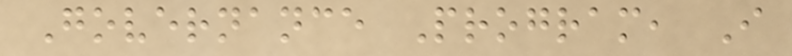Governance Program, I
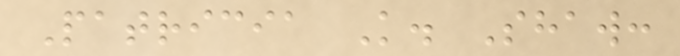Patricia K. Shaw:
